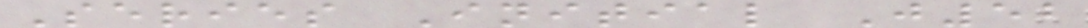Series Initial J52
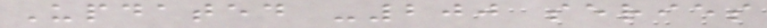Updated -200 series
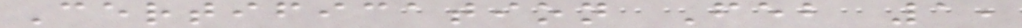Certification Feb 1,
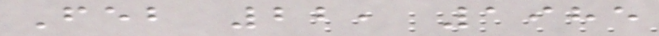Feb 22, 1985
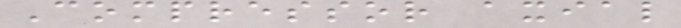Compressor axial
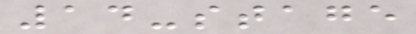14-stage
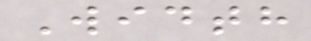Width
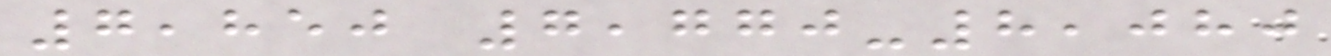7,850 7,770-8,080
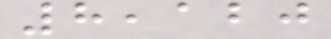8,120
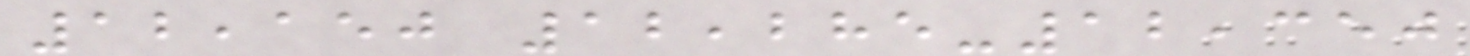12,150 12,285-12,350
